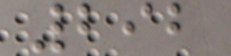292
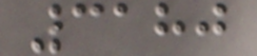3180
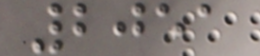2051
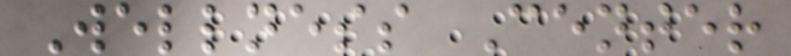Wellness Center
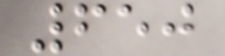650
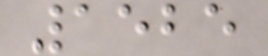1525
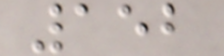152
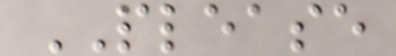PLEASE
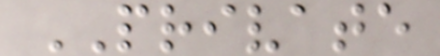PRIVATE
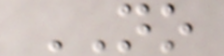NO
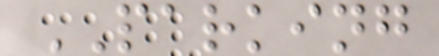PARKING
